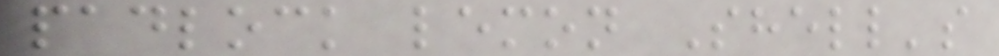padlock lemon Shell's
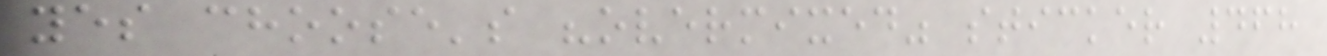yes choose's "overmixed" sticker 468
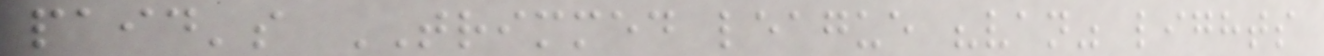paid's TRIMMED league "van" lights
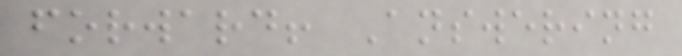forward! Answering
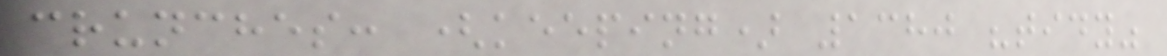crunches: (keeping) 1380 "tidy"
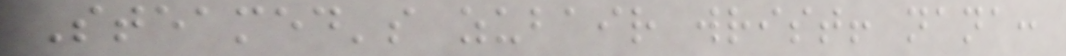Steamed's zubair wrist! nana:
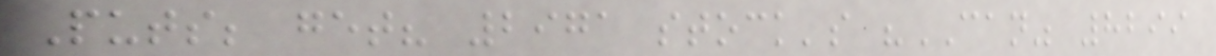Puts; get? 2971 stock's "CAN" 8299
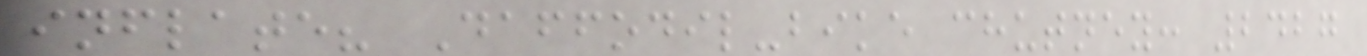inflate? Daffodil-bike chutney: 2427
